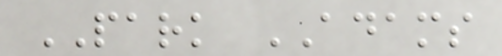PARK ADAMS
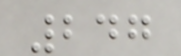247
